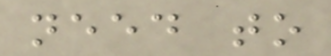need to
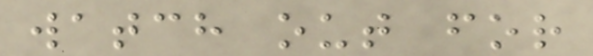watch out for
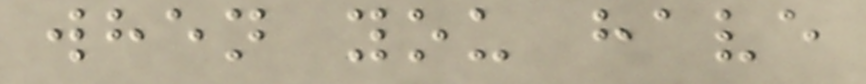when you have
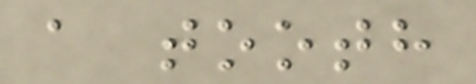a tooth
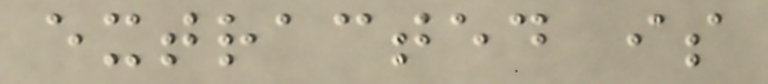extracted is
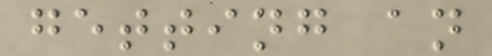getting an
